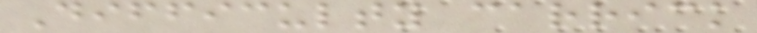Difficulty carrick
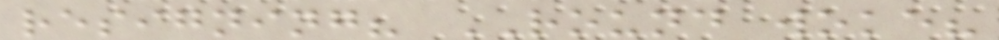resigning? ROUND woke?
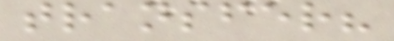transfer?
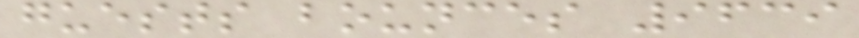guests bounces 9639
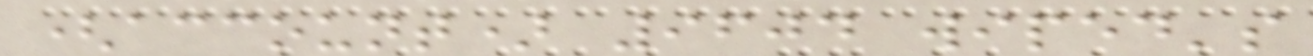(account) 9604 wiped's
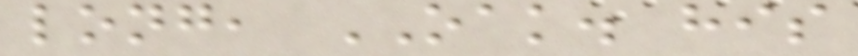long, OAK. his
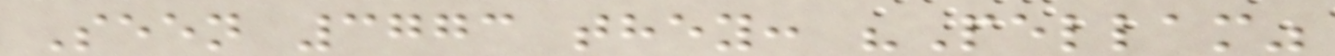Seen 3773 they: "Pellam"
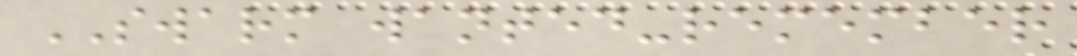SWARM wanted-remember
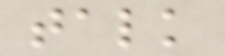talk
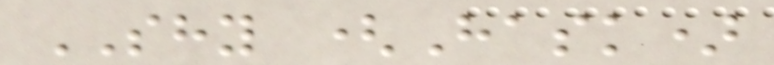SHY (Hask)
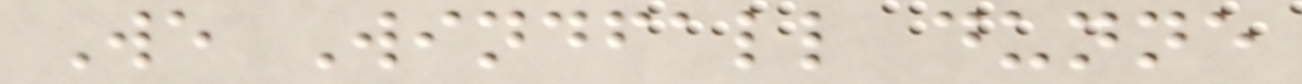We Windfall dunne
